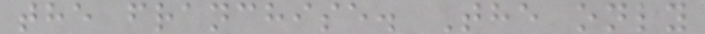the franchise. The only
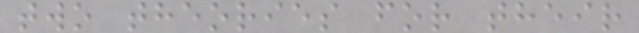two theories for their
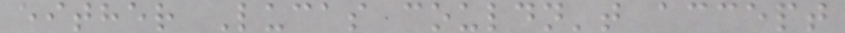either Lucas couldn't accept
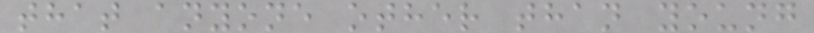that anyone other than young
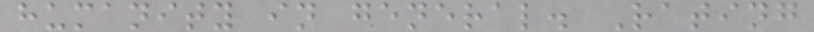humanity in general. Rating
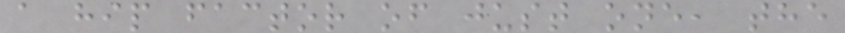a hip factor of just one, the
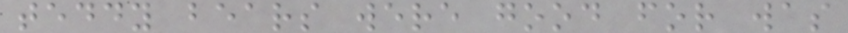teddy bears were good for was
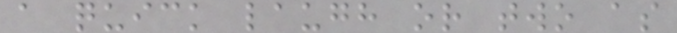a quick laugh or two as
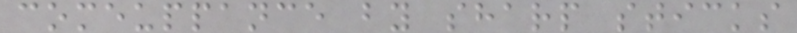comeuppance by sharp sticks
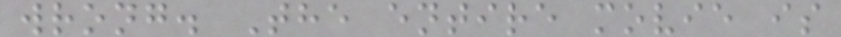wrong. The entire movie is
